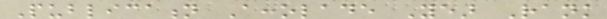Publication Accolade Year Rank
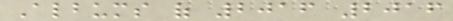Albums of 2016 2016
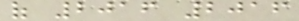of 2016 2016
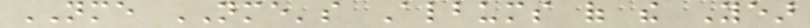NME NME's Albums of the Year
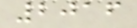2016
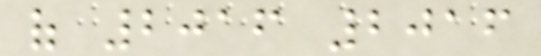of 2016 2016
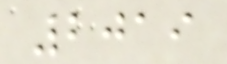2019
